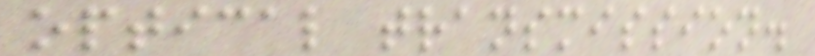optical transmission.
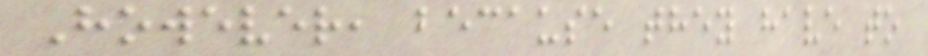However, because they have to
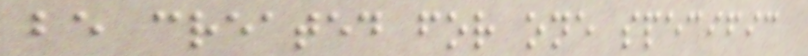be created for one specific
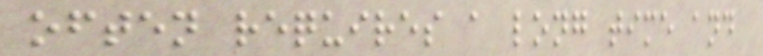often requires a long time and
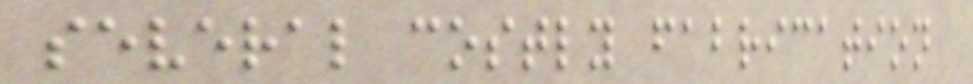several costly fabrication
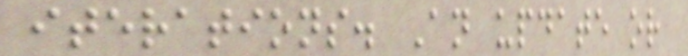iterations. An update or
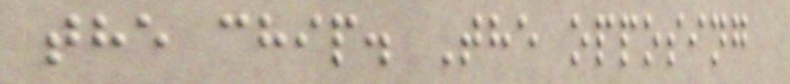the chip. The opposing
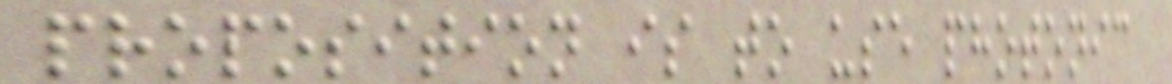proposition is to use photonic
